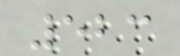523
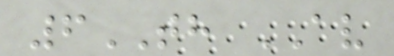6TH AV
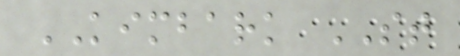KIMBARK ST
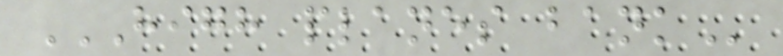HIGH PLANES BANK
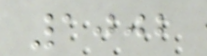1002
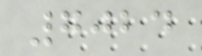7024
